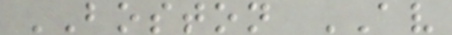BOSTON AV
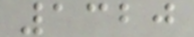1320
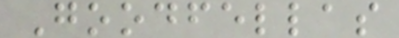Goodfellas
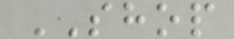SHOP
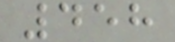458
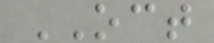OCT
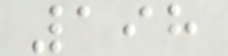198
